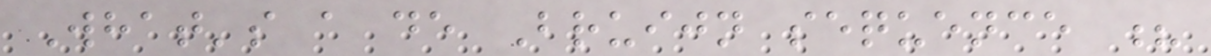What's a de Bruijn sequence ?
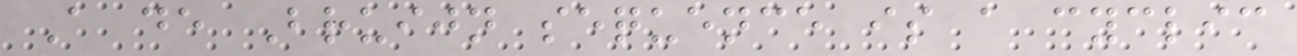A de Bruijn sequence is a cyclic
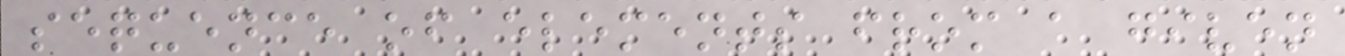sequence of elements from a given
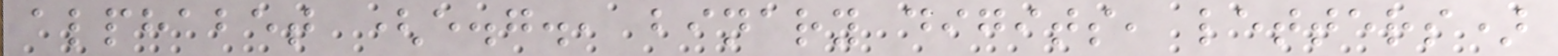alphabet (e.g., binary digits, letters)
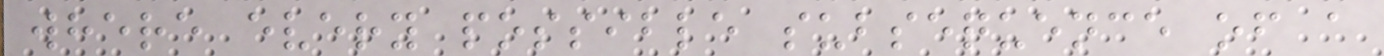where every possible subsequence of a
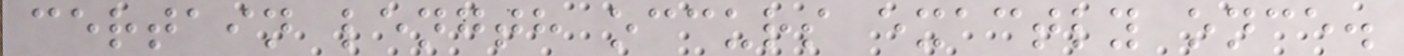certain length occurs exactly once.
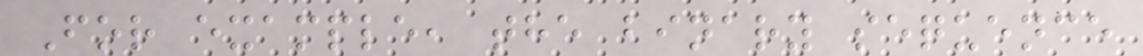For example, the binary sequence
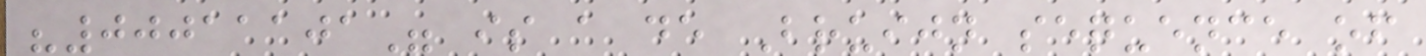"00011101" is a de Bruijn sequence of
